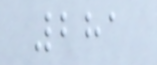281
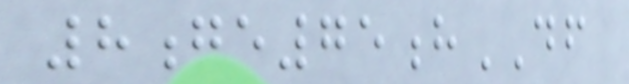8ge75hDF
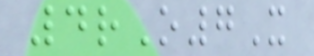4rO7X
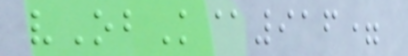vObK@916=
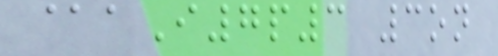@aI7p3 3on
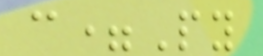c=Py
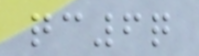qc6q
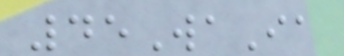45WaIa
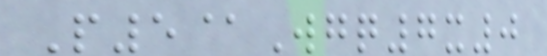P5@Wgq7x0
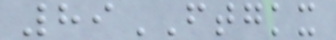89FTGKX
